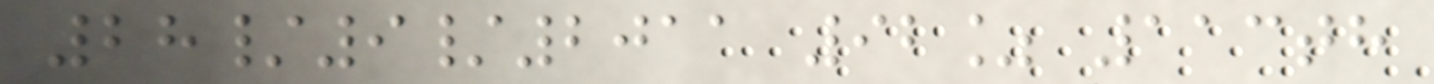28/9/2011 92% 113th
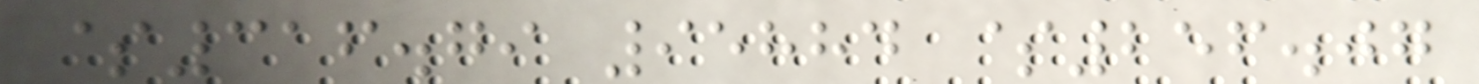$316.79 95884 $256.07
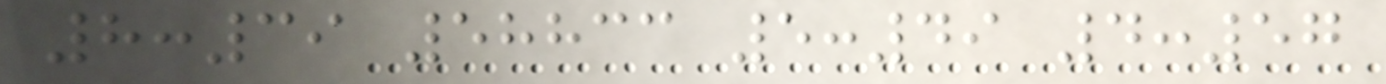8:39 58833 5:49 4:57
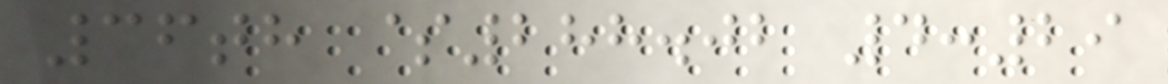36th $288.02 4:29
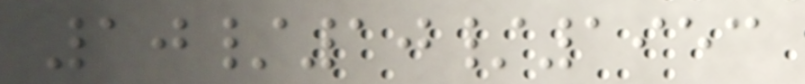10/10/1953
